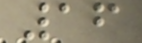16
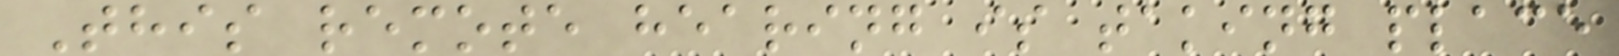This remote hearing is taking place
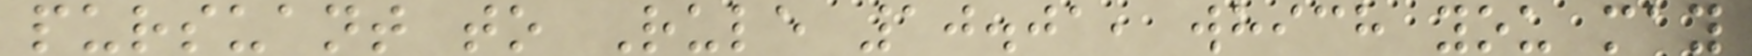pursuant to Rule 10.01, which you may
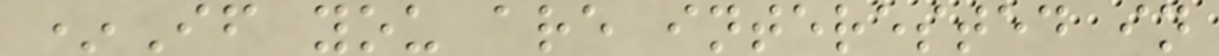*If you are interested in
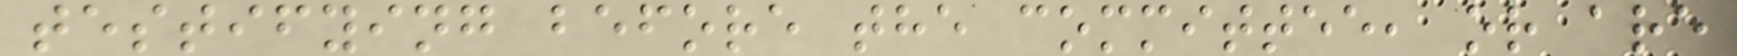testifying before the committee, or are
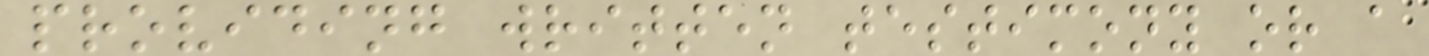providing written testimony or a
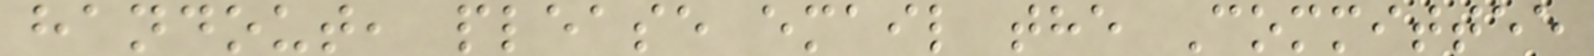handout, please email the Committee
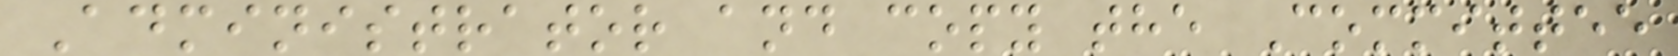Administrator and copy the Committee
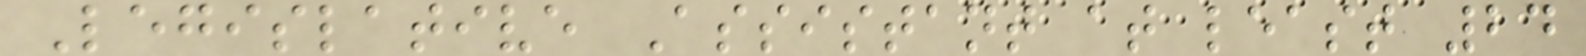Legislative Assistant at least 24
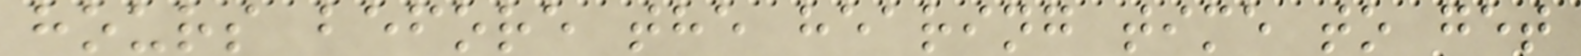hours before the hearing time to get
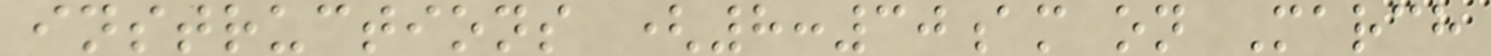instructions (8:30am on March
